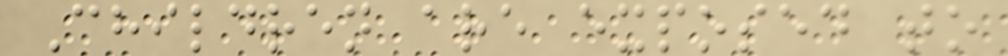Children are exposed to
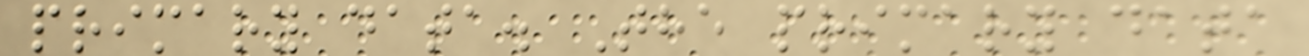primary data. The primary data
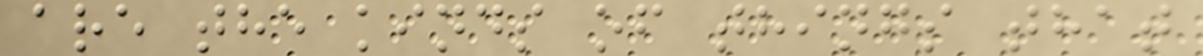are the kinds of things that
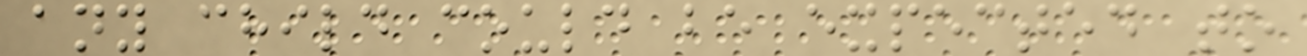any child could be expected to
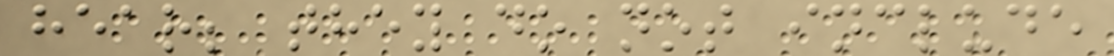hear; they do not include
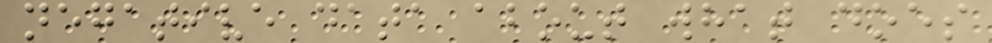negative data about what does
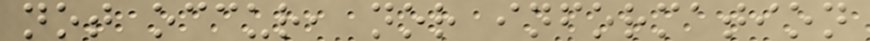not occur, nor information
